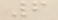6
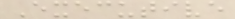Executive
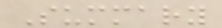Summary
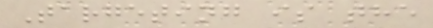Targeting is the
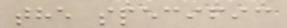the specific
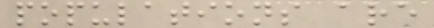populations are
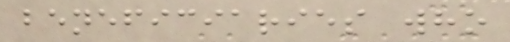beneficiaries who
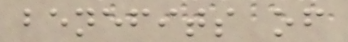benefits of
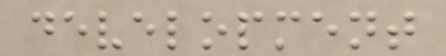development
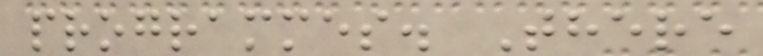programmes. There
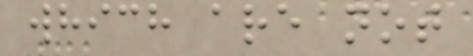which are not
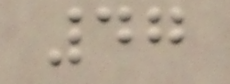47
